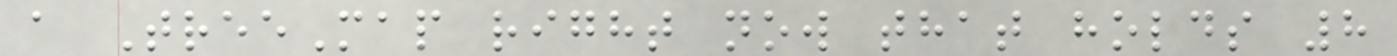a TreeMap right now that holds 8
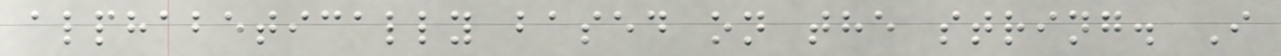alphabetically based on the string. I
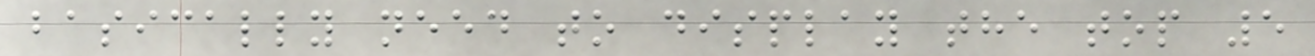basically need to display the top 5
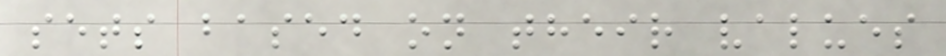sets based on their values
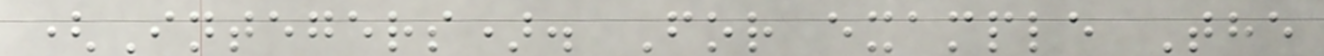(Integers). For example The
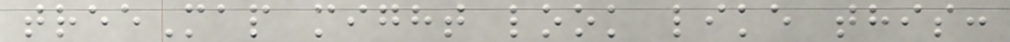treeMap might look like this:
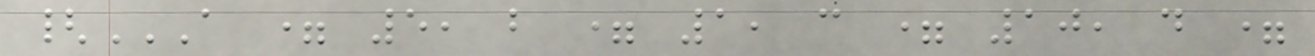{A = 5, B = 1, C = 10, D =
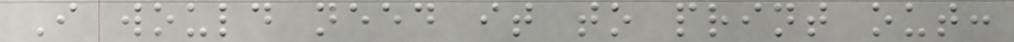I would need it to print out:
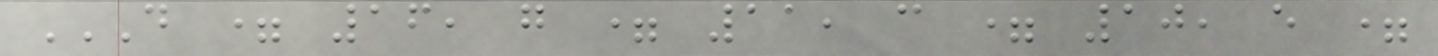D = 16, G = 11, C = 10, E =
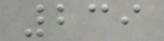239
